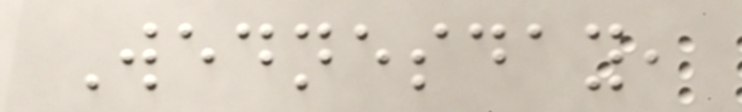Wednesday,
